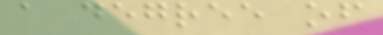a degree of
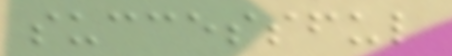successful
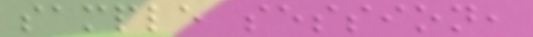sample session,
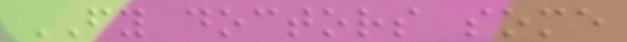FY doctors some
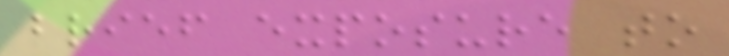brief exposure to
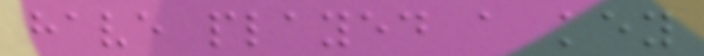have played a key
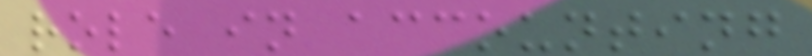role in accounting
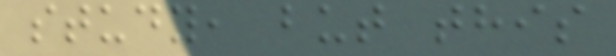study, but this
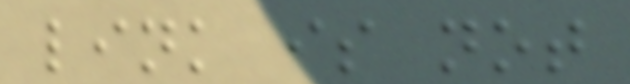link is not
